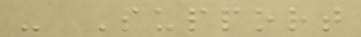- Support
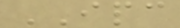IPC
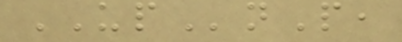UPnP,
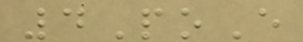4PoE
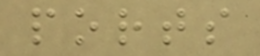ports
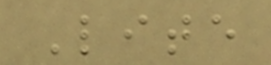Lite
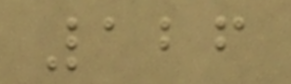126
